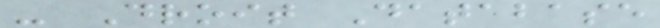- Droit Database
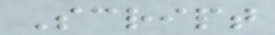Script
